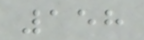158
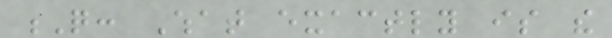Q: What exactly is the
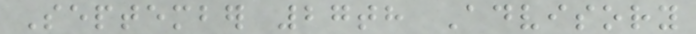September 27th Advisory
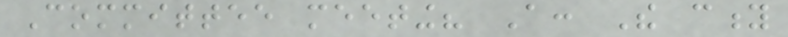Committee meeting? A: The city
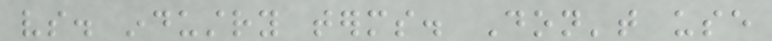vs. industry terms. Don't use
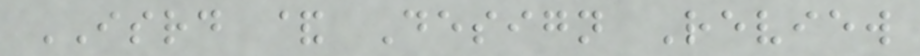ISRD & Design Review
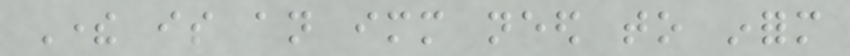There is an immediate need to inform
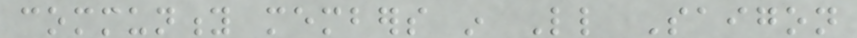community members in Little Saigon
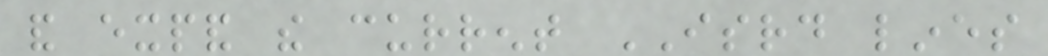and expand the current ISRD lines
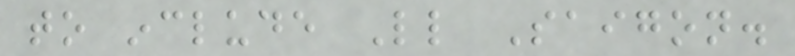to include Little Saigon.
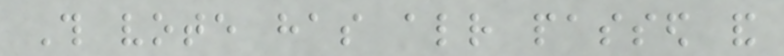This vote has already passed and
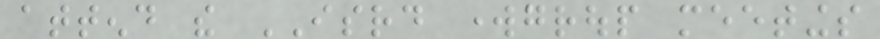attend the ISRD workgroup meetings
